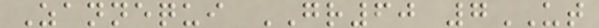Zannequi GR60 7UT
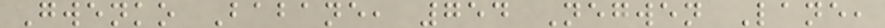Gwenko Babane, 754 Negwen Lane,
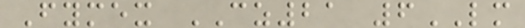Fymex CZ21 6LM
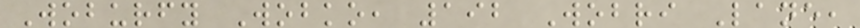Woburfy Wobko, 192 Wobri Lane,
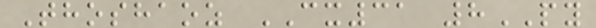Thoshaoz CX31 8PY
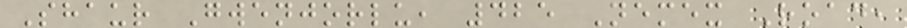Shaur Gwenjorlu, 425 Nemex Road,
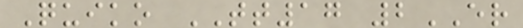Quiko TT17 2ER
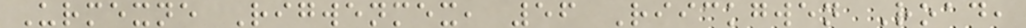Urmexne Rigwenmex, 56 Riickgwen Road,
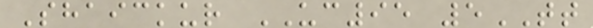Shaickur UC95 5TT
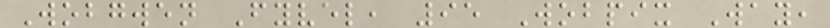Wobgwen Fyvel, 95 Wobpix Way,
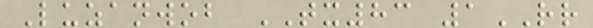Luzanwob TX83 1RR
